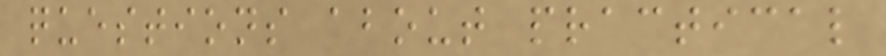questions about practical
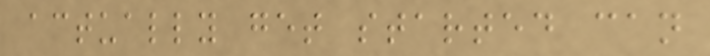actually get started can
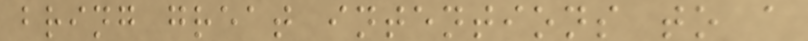bring great intentions to a
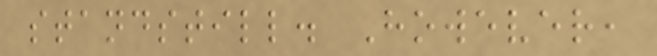standstill. However,
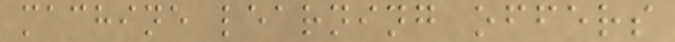machine learning offers
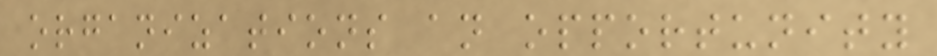organizations an opportunity
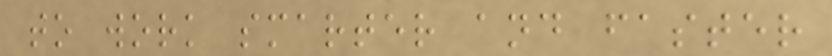to work smarter and faster
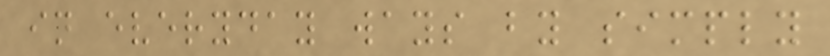in everyday ways by simply
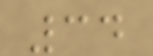34
